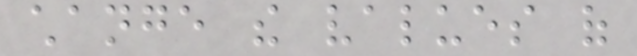change the values of
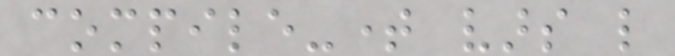compile-time vars like
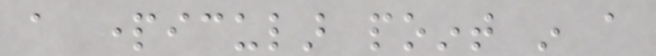a particular point in a
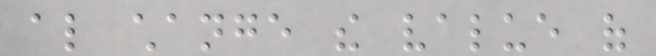also change the value of
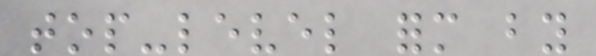top-level form by
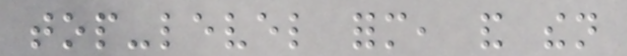top-level form, and then
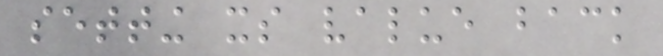setting its value back
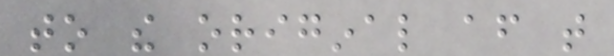to the original after that
